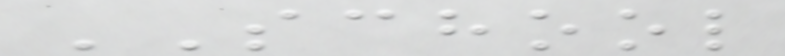SCHOOL
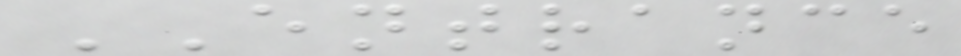ENTRANCE
